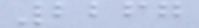2267
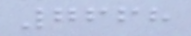7668
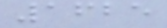1625
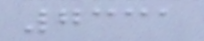7331
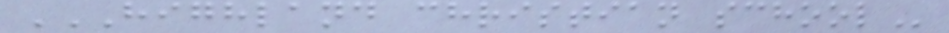HIGHLAND CHRISTIAN SCHOOL
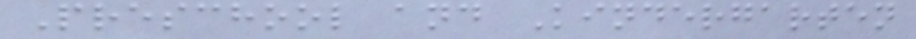Preschool and Kindergarten
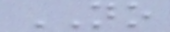NO
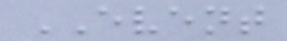EVENT
